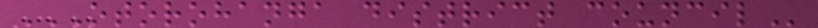OTOROHANGA DISTRICT COUNCIL
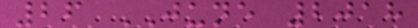26 JUNE 2018
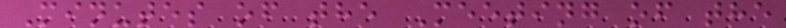Minutes of the Meeting of the
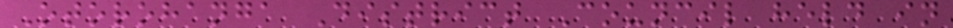Otorohanga District Council held in
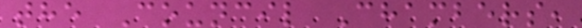the Council Chambers,
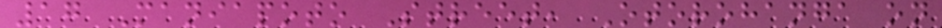17 Maniapoto Street, Otorohanga on
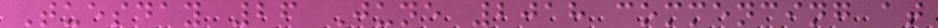Tuesday 26 June 2018 commencing at
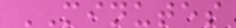MINUTES
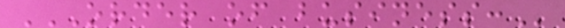ORDER OF BUSINESS:
